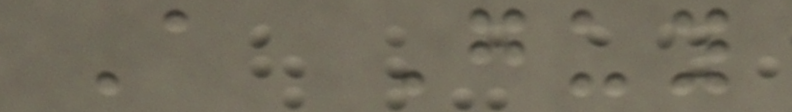A Guy
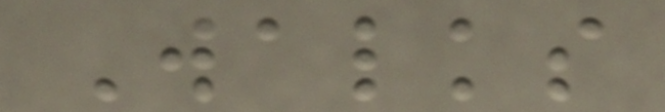Walks
